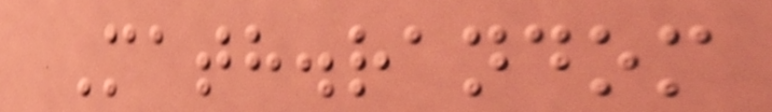Math.random
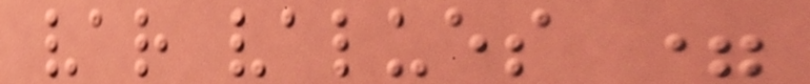var values =
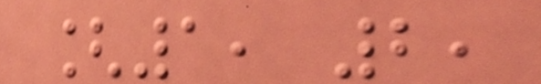[1, 2,
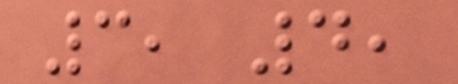3, 4,
